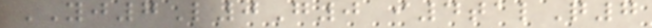YJ7L0G0 i4talQ7
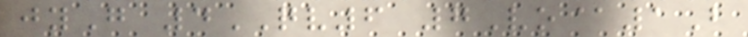jyG 4QV6 7Vo@1B
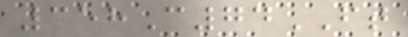358C74FT
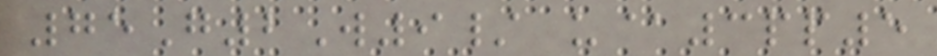75G2W9/ u@3pp5
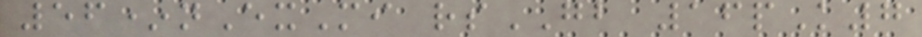56*nExMi rsGB 16pK7
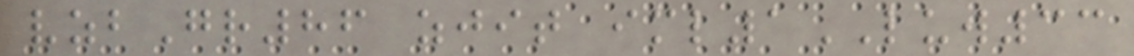vzbGr86 zjit iml1LUW33
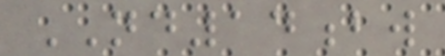ND14bw
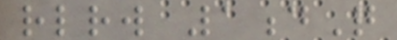rlrw 1dQ
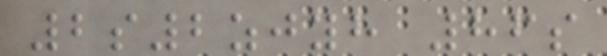2s2zjyh 86s
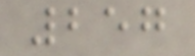257
